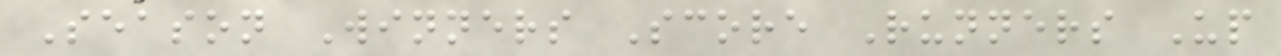Season Winners Score Runners Up
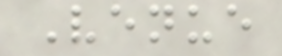Venue
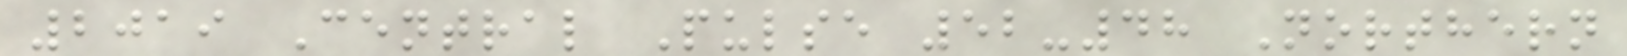2019 Central Pulse 52-48 Northern
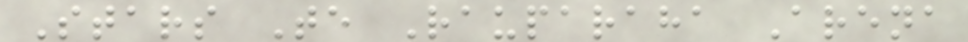Stars Te Rauparaha Arena
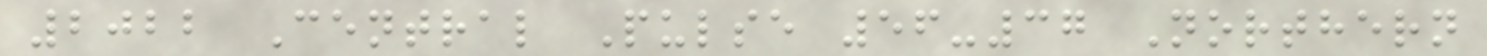2022 Central Pulse 56-37 Northern
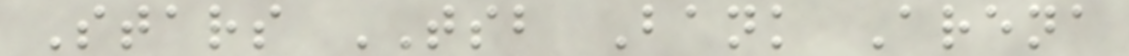Stars TSB Bank Arena
